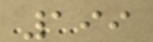199
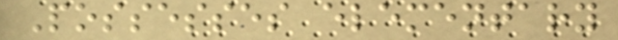Possesses elementary
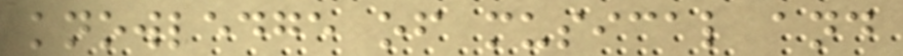knowledge of musical and
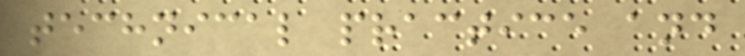technical practice and
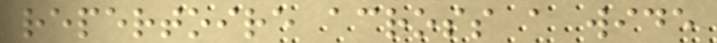repertoire across a wide
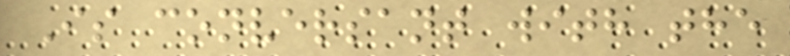Is conversant with the
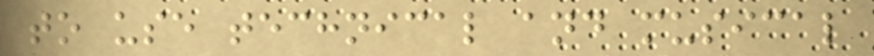to use technical and musical
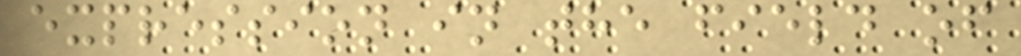expression in the field of
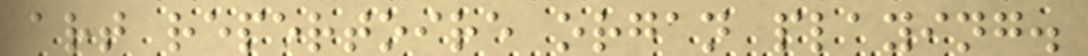art repertoire organ playing.
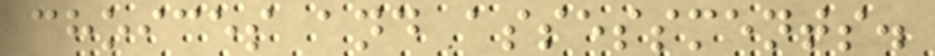choices and assessments.
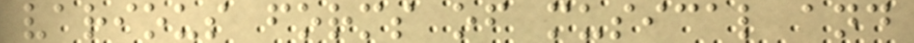various forms of musical and
